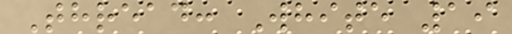Thread: White 19
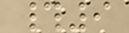#9
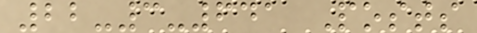22-3-641 Posts
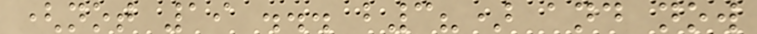(not 19 ... b3?) and now
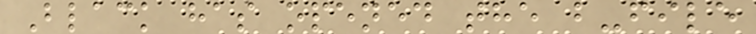Black has opened the b-file
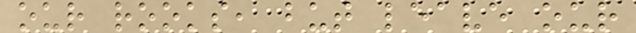our rooks, but leave our
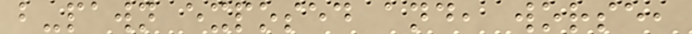b-pawn exposed and, worse,
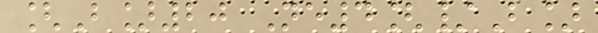[B]20 Ne4[/B]
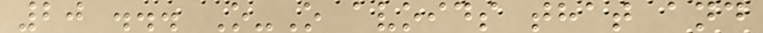20 ... O-O avoids that and
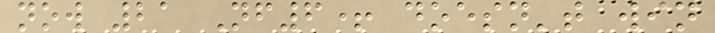now 21 Nf6+ doesn't win
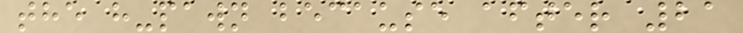the h-pawn because after 21
